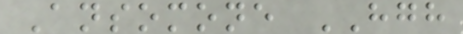Ansomone HGH
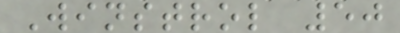Winstrol 50
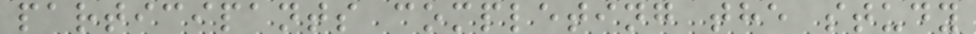participants completing the study
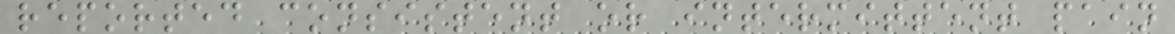reported consistent or intermittent pain
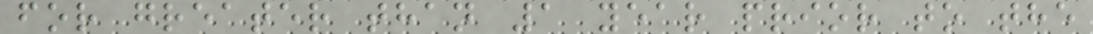for greater than 1 year prior to the
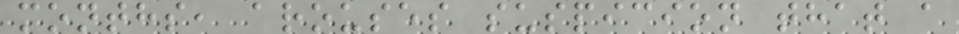months, arouses suspicion that a
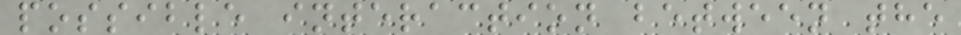possible interaction between the
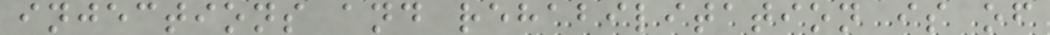injections and rehabilitation is of
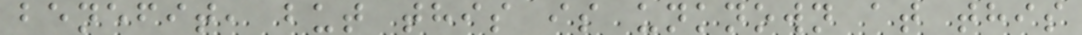benefit, but this is unknown at this
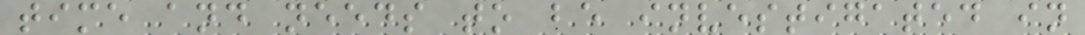time and needs to be investigated in
